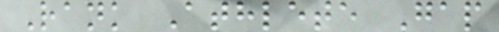Rank Athlete Gap
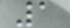1
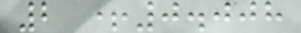2 +0.008
